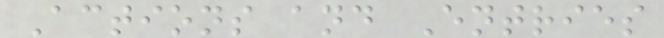Actions and Entries
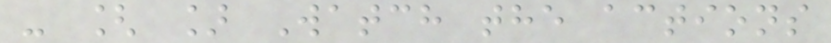- [ ] Watch the actions
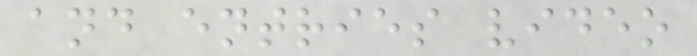and entries video
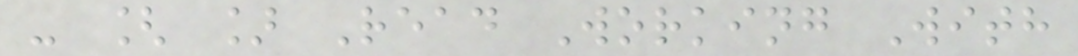- [ ] Read Working With
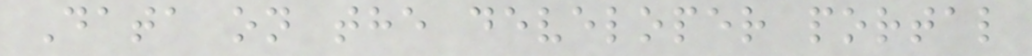Data on the developer portal
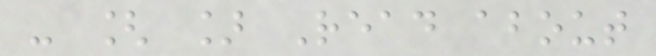- [ ] Read about
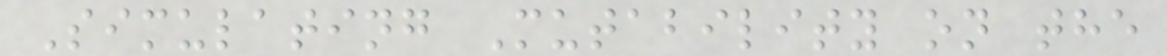Simulating Mutability on the
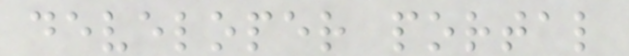developer portal
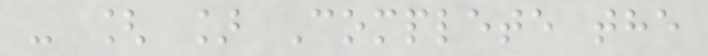- [ ] Complete the
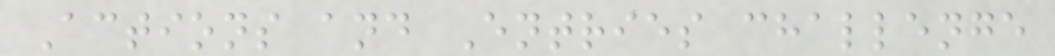Actions and Entries challenge
